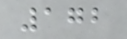172
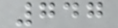747
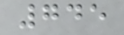745
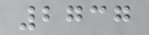2737
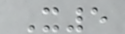X5
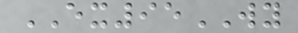EX95WY
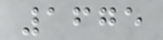1675
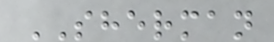SHERMAN
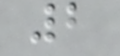2
